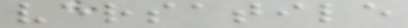versatile
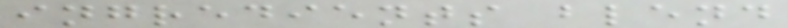ingredients blend
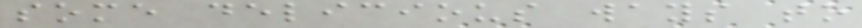some delicious ways to
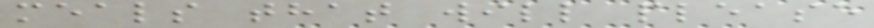meals that will please
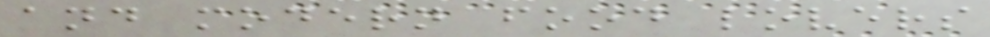and modern food lovers
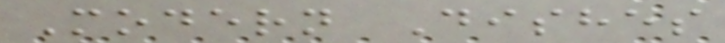Modern Dishes
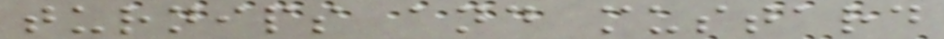turnips and mustard
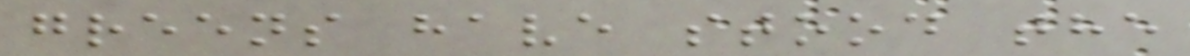greens have stood the
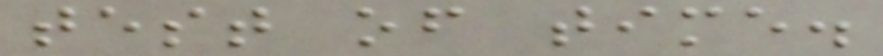test of time.
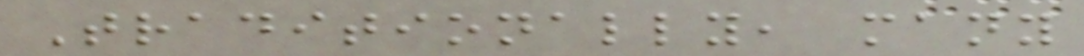Traditionally, many
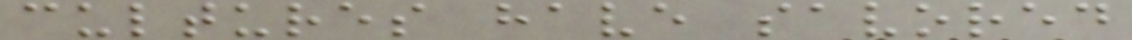cultures have savored
